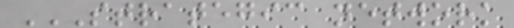STRATEGIC NETWORK
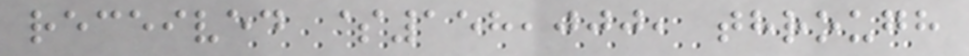received $158,000, through
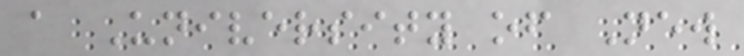a University of New
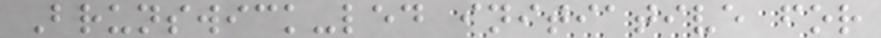Brunswick-led initiative for
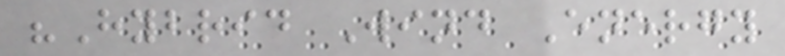"Hybrid Wind Energy
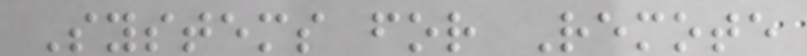Systems for Remote
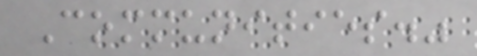Communities."
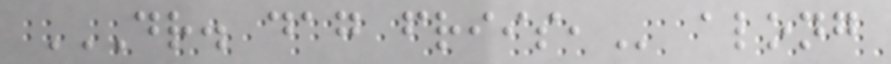DR. DAG FRIIS, along
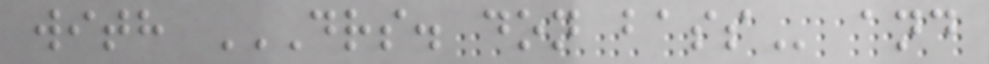with DRS. DON BASS and
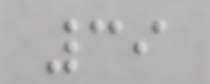39
